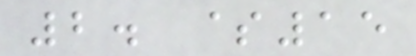2. $15
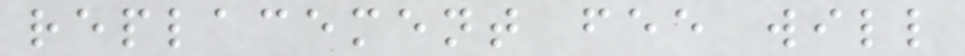replacement fee will
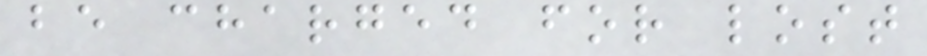be charged for lost
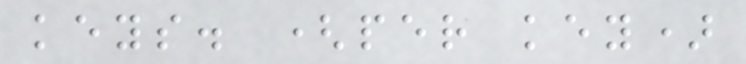keys. (per key)
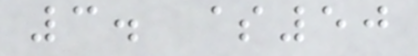3. $50
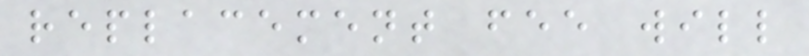replacement fee will
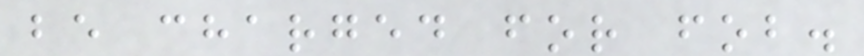be charged for fob.
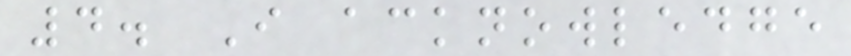4. I acknowledge
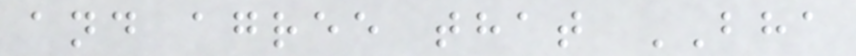and agree that BHA
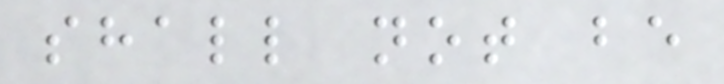shall not be
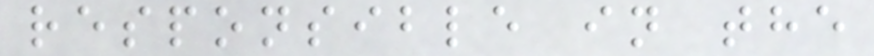responsible in the
